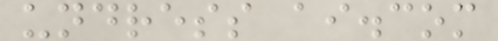undress ai.com
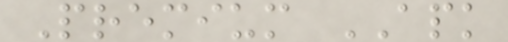Premium APK
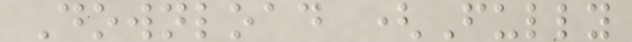Download (Fully
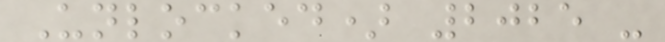Unlocked) 2025 -
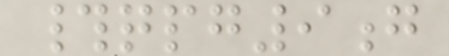#qpg9g
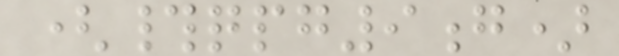(#qpg9g)
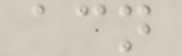acn
